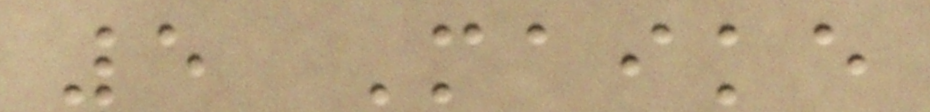5 Maike
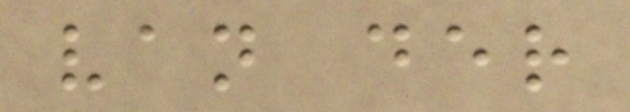van der
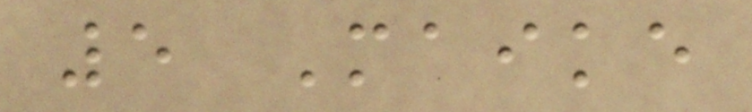5 Maike
